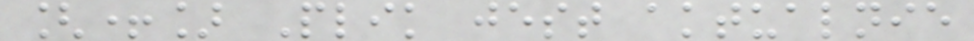[+] Plik jest aktualnie
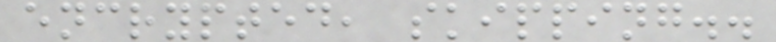encrypted, skipping..
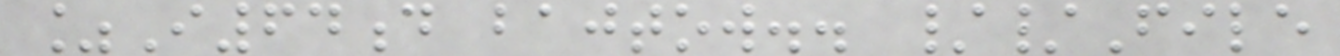%I64d bajtow.. //File
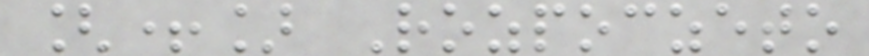[+] Rozpoczeto
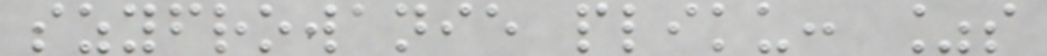szyfrowanie pliku: %s
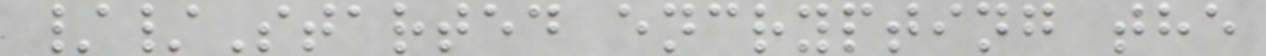//Started encrypting the
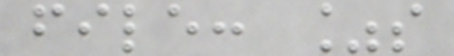file: %s
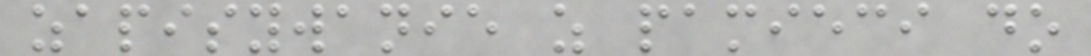zapisywanie z pamieci do
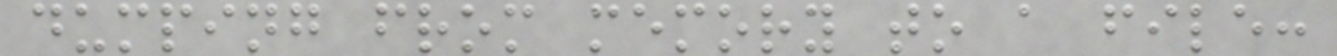dumping from memory to a file:
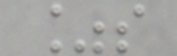%s
